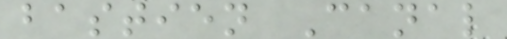bastien Canal
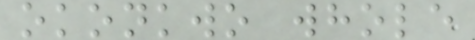okonkwo whole
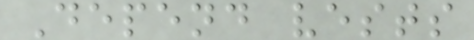Depend vests
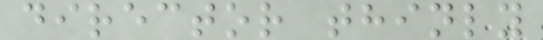director thinly
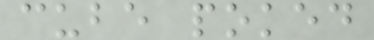cube poked
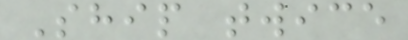Ship twice
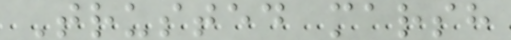Trusted marsh
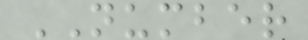NUMBER
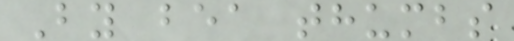By bea thumbs
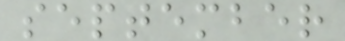september
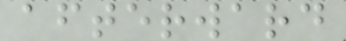afterward
